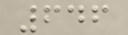646
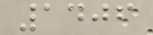1406
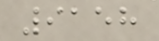9158
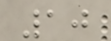10
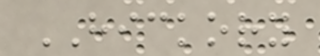HICKORY
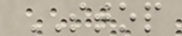STOP
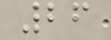26
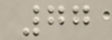77
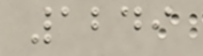1249
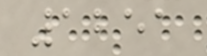1251
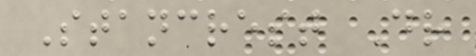Stancrest Dr
